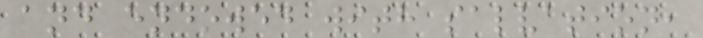and endowed with salvation,
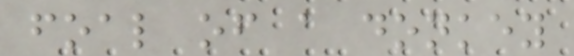foal of a donkey
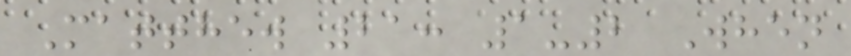Matthew 21: 1-2 When
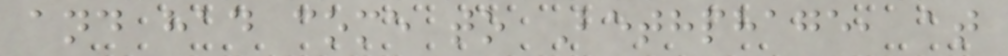and had come to Bethphage, at
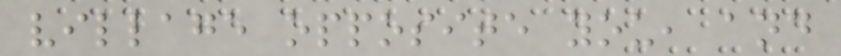village opposite you, and
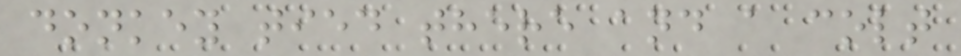donkey tied there and a colt
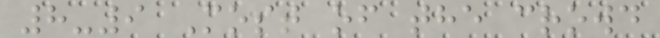8-9 Most of the crowd
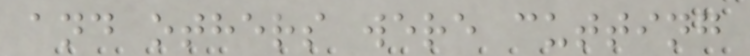and others were cutting
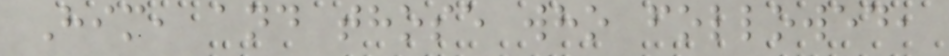Him, and those who followed,
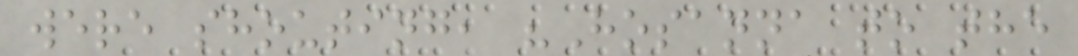were shouting, "Hosanna to the
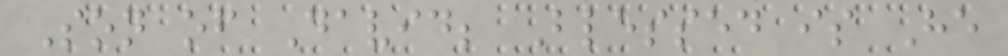Son of David; Blessed is He
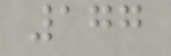177
